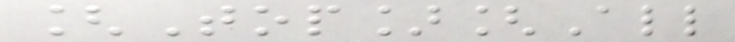[Top][All
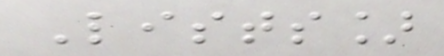Lists]
